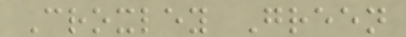Croxley Green
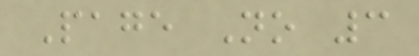Page No 3
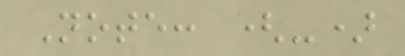Note: (-)
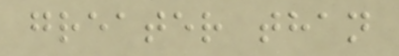greater than
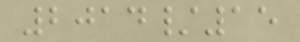2014/15
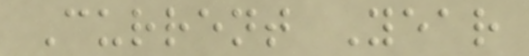Current Year
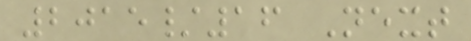2015/16 Next
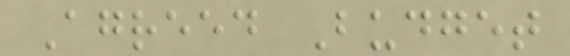Agreed Budget
